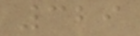329
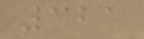321
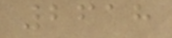2618
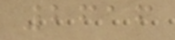2616
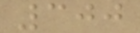300
